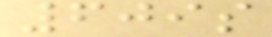609s
